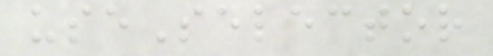useSelector
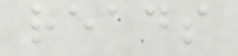reads
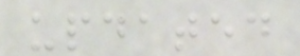updated
